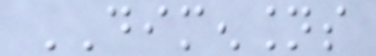DIMENSIONS
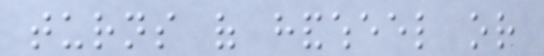turns of handwheel or
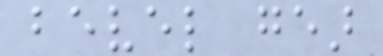bevel gear
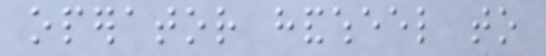operator handwheel to
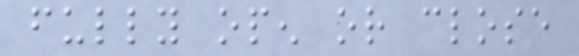fully open or close
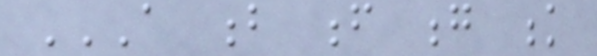A B F G K
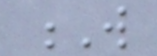W
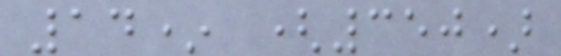14* (350)
